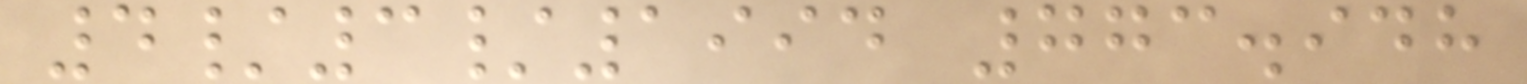4/3/1994 773.948
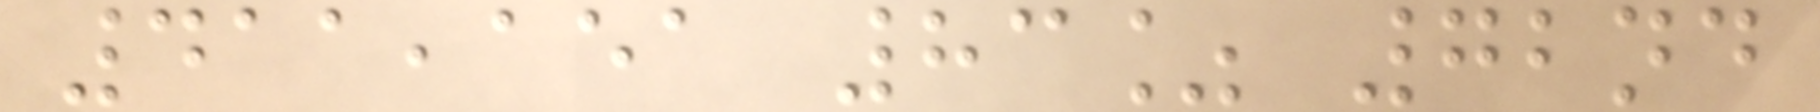411,151 83% 72nd
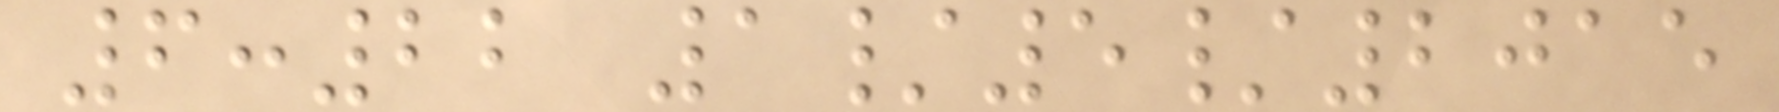6:22 1/5/2015
